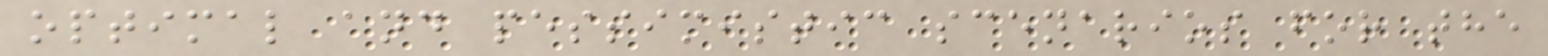optimal and pessimistic scenarios for the
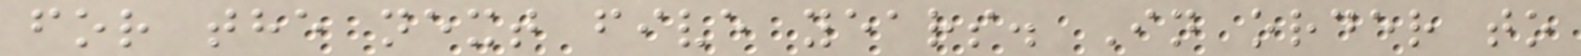for the next five years. In order to
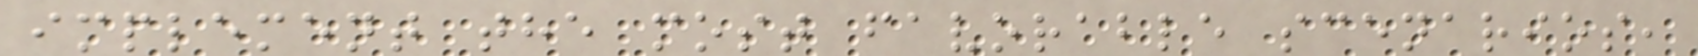implement the most favorable scenarios,
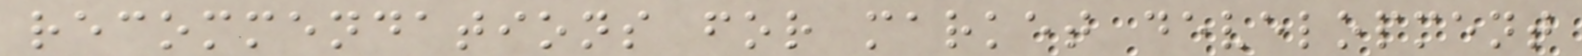recommendations for market development
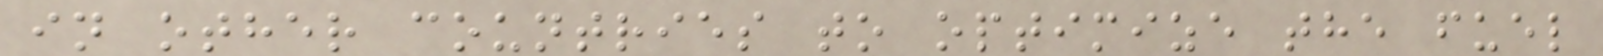in other countries to optimize the fuel
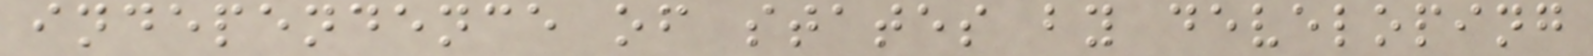independence of states by developing
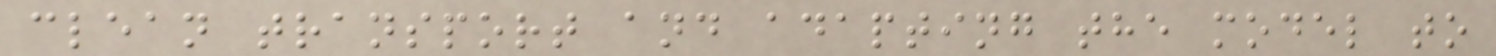clean transport and adapting the model to
